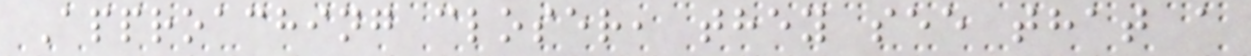Approaching closer, they see that a
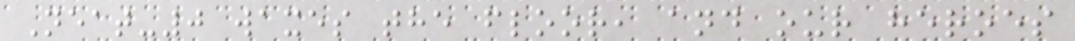Neat-0 waxes the floor, and our heroes
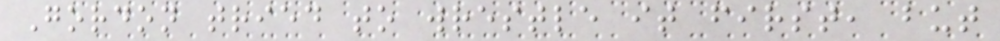Gordon tried to wrestle it first, but
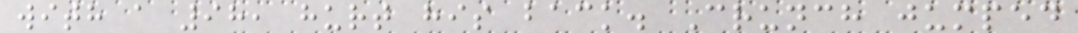with a 98, hurt his back. Crunch jumped
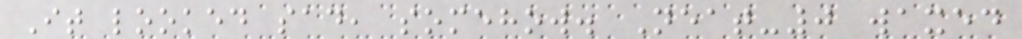It looked sad, somehow. Neat-0 waxed
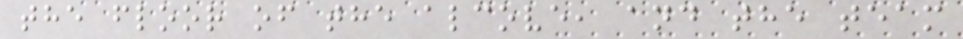the floor of the alcove, and the team
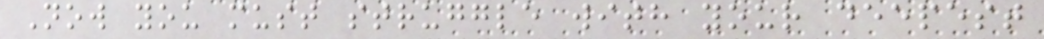Now you must struggle with your deepest
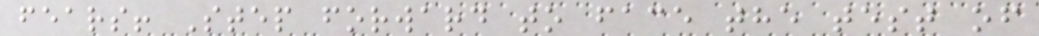fears! Step forward to face the test of
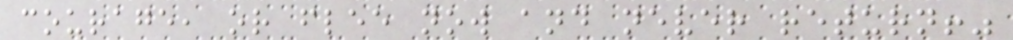courage, or flee now and never return!"
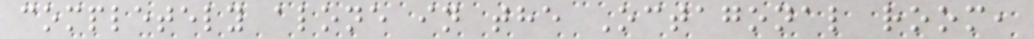completely alone in the Octagonal room,
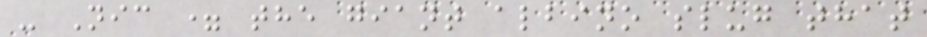- Nic = the giant albino slug that
